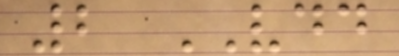2 VDD
